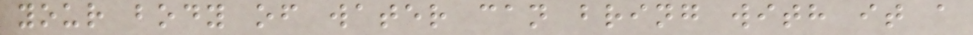your body of water can bring with it a
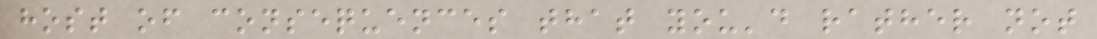host of consequences that you'd rather not
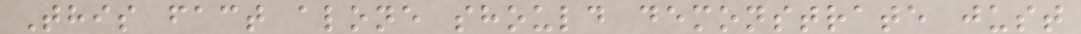This fact alone should demonstrate just
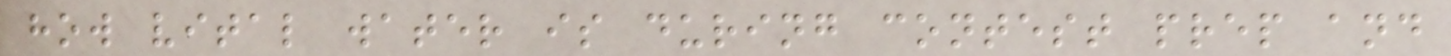how vital water is during contest prep and
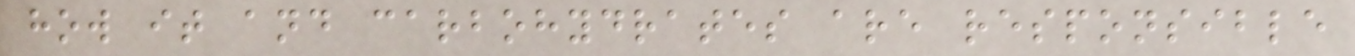how it and carbohydrates are responsible
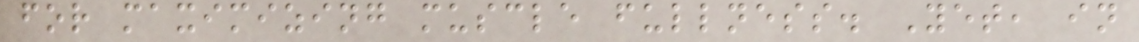for maximizing muscle fullness. Yet, in
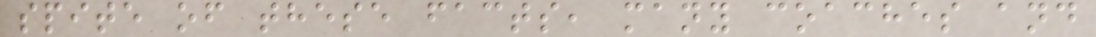spite of these facts, many coaches and
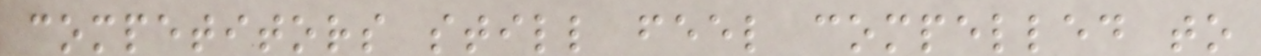competitors still feel compelled to
